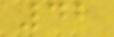42
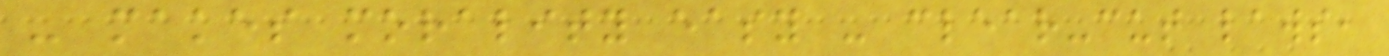- makes morality easy - clear-cut laws,
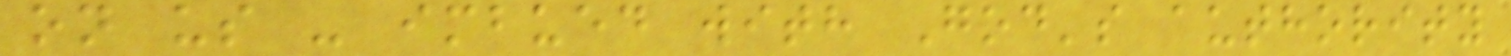on us - imbued with God's authority
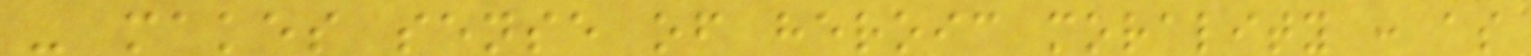- makes sense of heroic morality : as
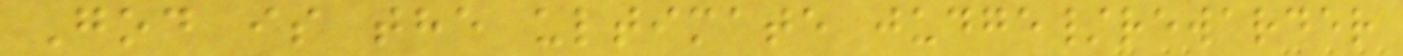God is the ultimate judge/rewarder
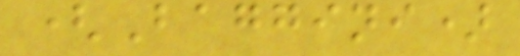(Baggini)
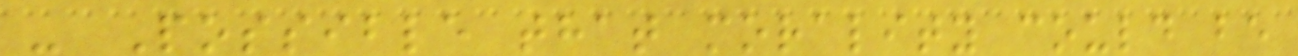- Possible that morality could be
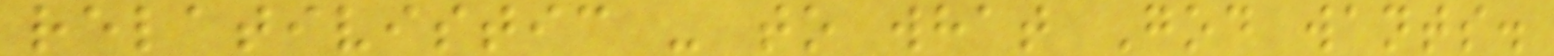relativistic - to what God wants.
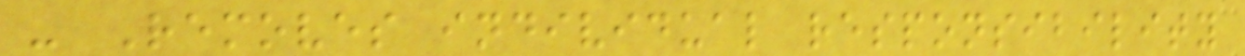- Removes individual responsibility
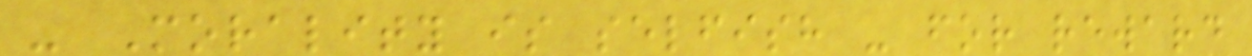- Morality is selfish - for reward
